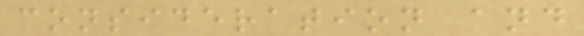consideration and
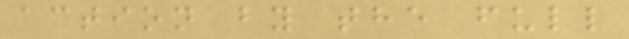action by the full
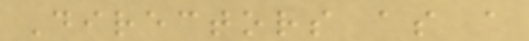Directors as a
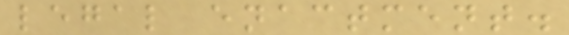legal enactment.
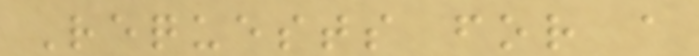Requests for a
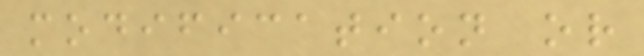modification or
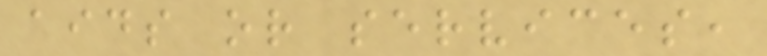aids or services,
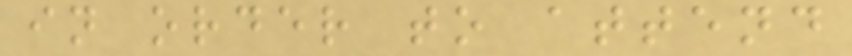in order to attend
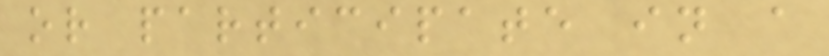or participate in a
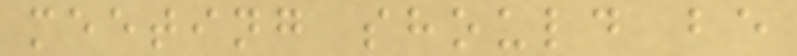meeting should be
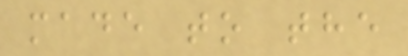made to the
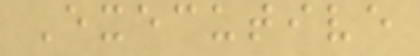Executive
